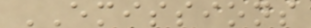EMISSIONS
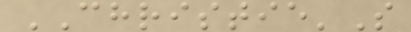CHRISTIE'S
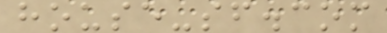house-sf.com
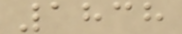1838
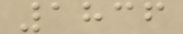1836
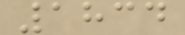1834
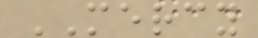MERCY
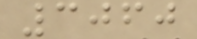3060
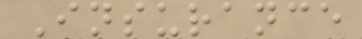Insurance
